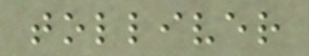tolliver
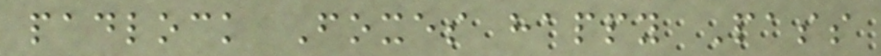padlock Foxes happy Pass
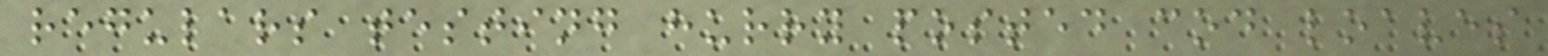regulars testing hurry posted cod loaves
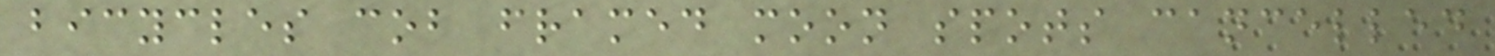bicycles cob framed moon spots cancelled
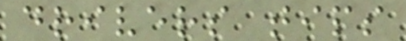drivers tips
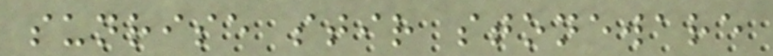sunrise stir stoneware
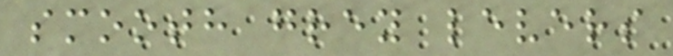smooth grey levers
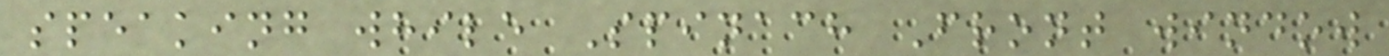speaking while Spinach Front window
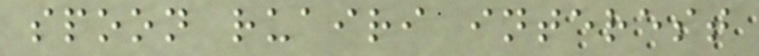spoon ruairi interest
